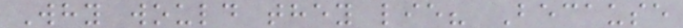Why would they lie? Because
